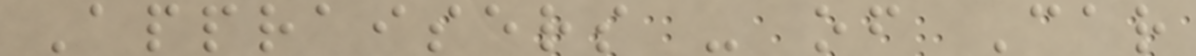Appraisers - of Car
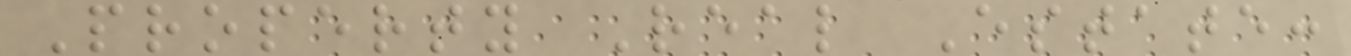Property Real Estate:
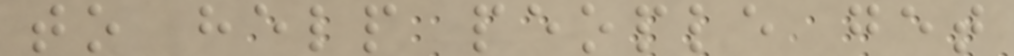to help people get
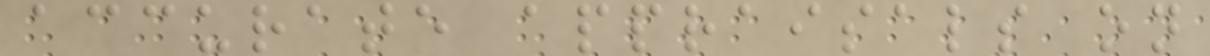accurate appraisals on
